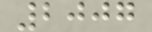2007
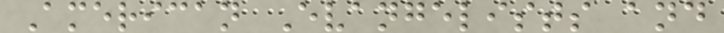American Evangelists and
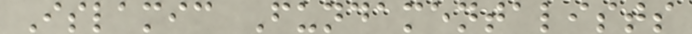Islamic Fundamentalists
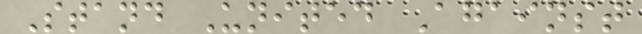Stand United Against
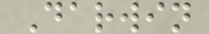Darwin
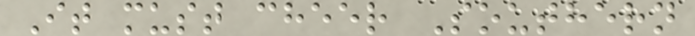It must cheer Southern
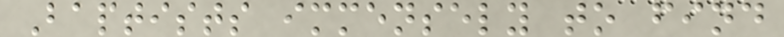Baptists immensely to find
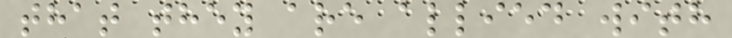that they are allied with
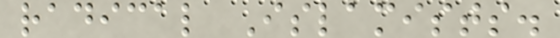radical Islamists.
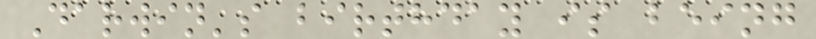Darwin's birthday is being
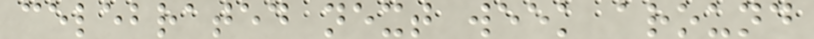celebrated next week around
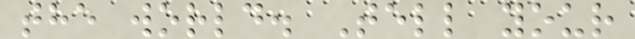the world. Tell your
